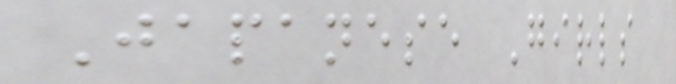Japanese Girls
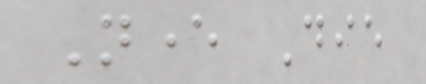Never Die
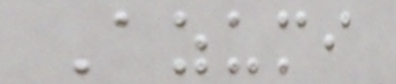Azumi
